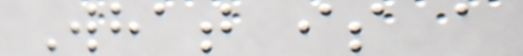What is a
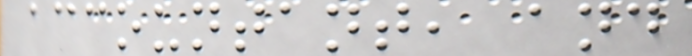accountant, and
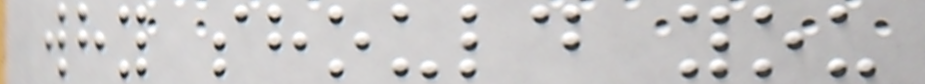why should you
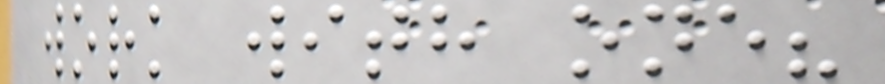work with one?
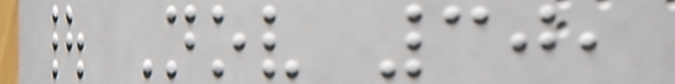| Nov 30,
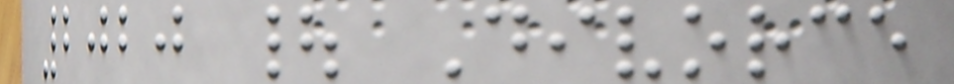2020 | Divorce
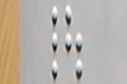|
